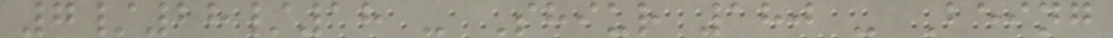7/28/18 - Shiur 180 - Being
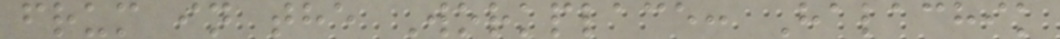frum in the Workplace: Halachik
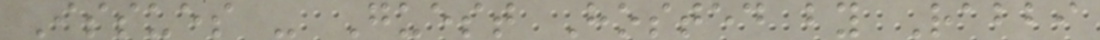Issues - Guest Hosted by Rabbi
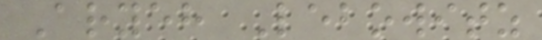Aryeh Lebowitz
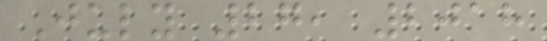July 27, 2018
